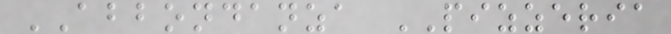ABBONDANZA PIZZERIA
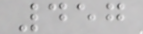457
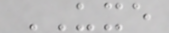UXE
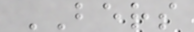BERS
